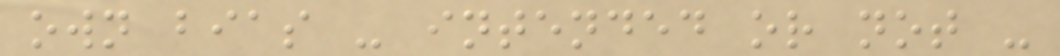own bias - intended or not -
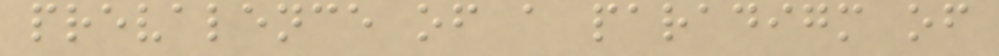prevalence of a paradigm of
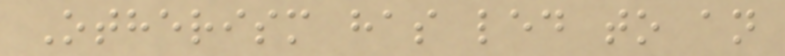Otherism has led to an
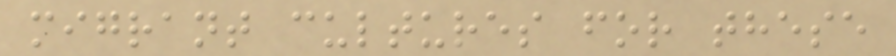migrant cultures for these
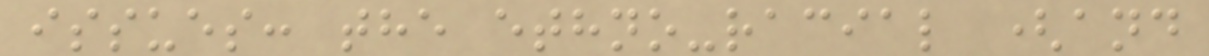issues: the ethno-racial (and
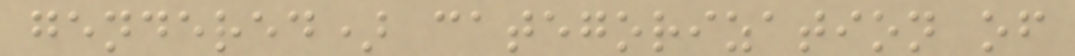gendered) categorization of
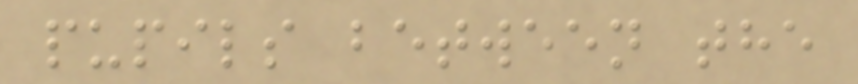pupils between the
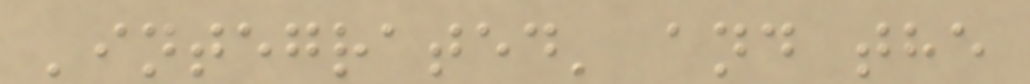'integrated' and the
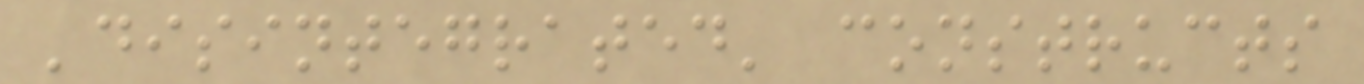'disintegrated' constructs
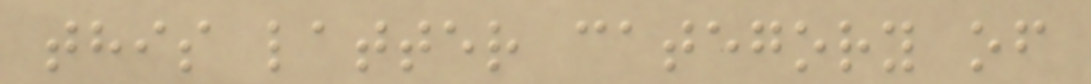this latter category of
